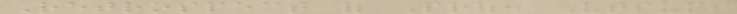Retrospect of Prof. Utsumi
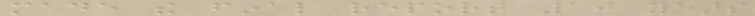made the final report 10 years
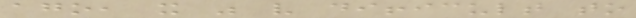ago, it was very difficult to
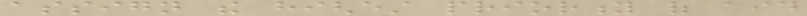assign the highest priority of aid
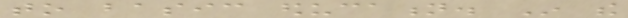to basic education. In the
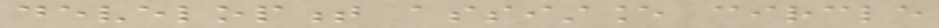development assistance circle
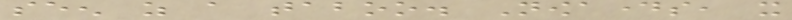seen as a taboo. Nowadays, it
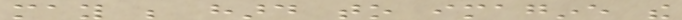may be hard to imagine the
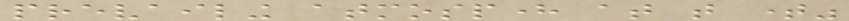prevailing atmosphere at that time"
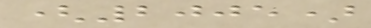(2005)
